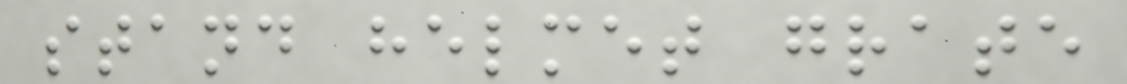stand helmet grate
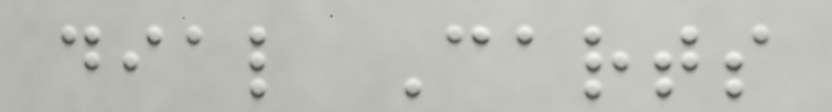dial Carts
